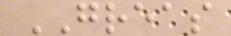GREAS
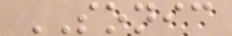SONIC
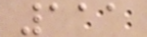111
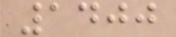1400
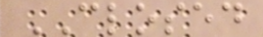CLOSED
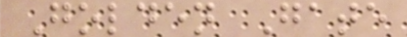Golden Gate
